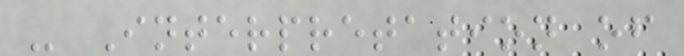- Interpretation of
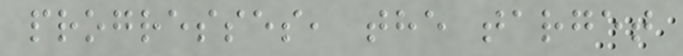progresses, the target
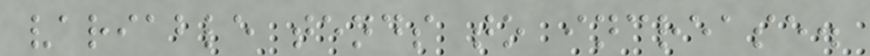variable tends to increase.
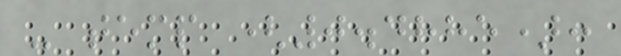- temp (0.4885):
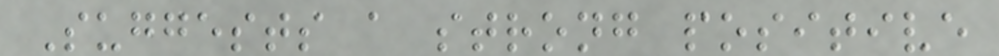Suggests a strong positive
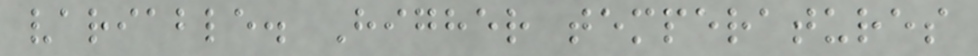variable. Higher temperatures
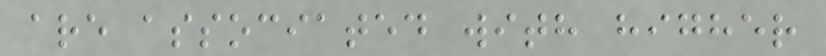are associated with higher
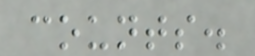counts.
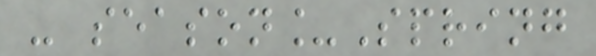- season_Spring
